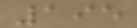195
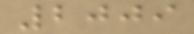2009
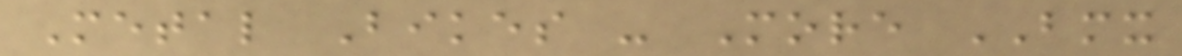Metal Bikes - More BMX
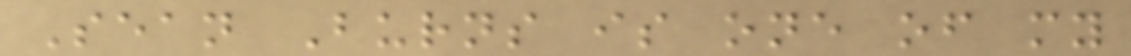Sean Burns is one of my
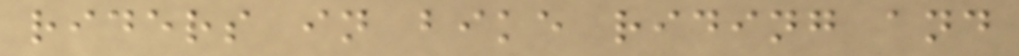riders in bike riding and
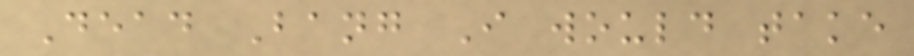Dead Bang I would take
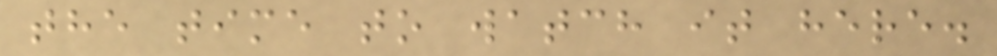the time to watch it here.
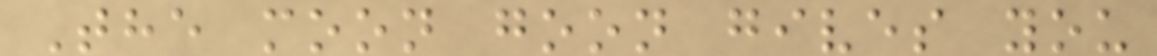The moon goon gives you
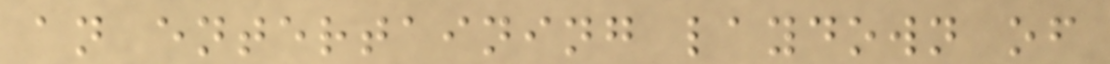an entertaining laydown of
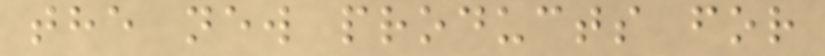the new products for
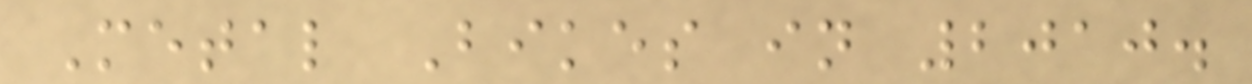Metal Bikes in 2010.
